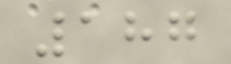187
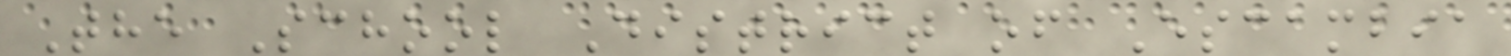The School District of Escambia
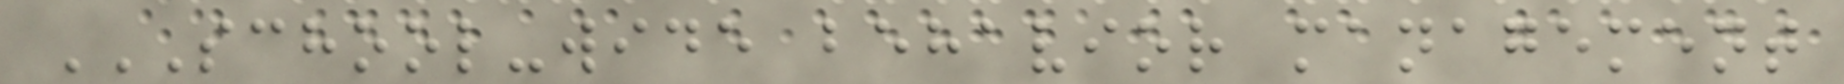SCHOOL-WIDE BEHAVIOR MANAGEMENT
